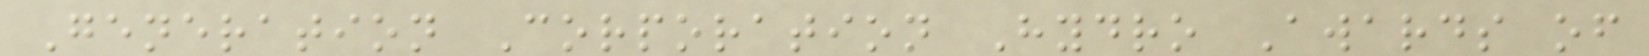Generation Corporation Hydro Awards of
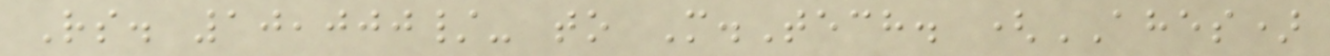Rs. 10,000/- to M.Tech. (AHES)
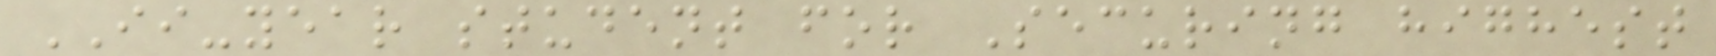II-year student for Securing highest
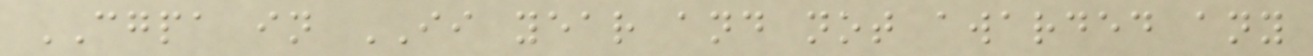CGPA in II year and not awarded any
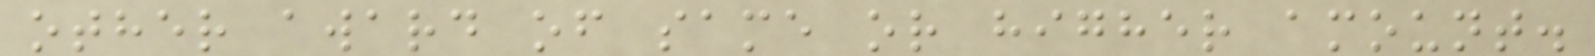other award of same or higher amount.
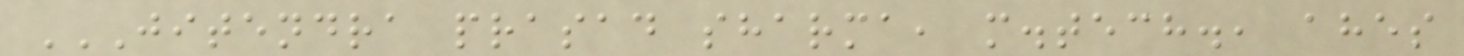JITENDRA PRASAD SHARMA, M.TECH., AHES
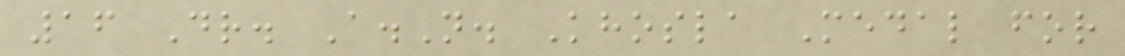16 Dr. A.N. Khosla Medal for
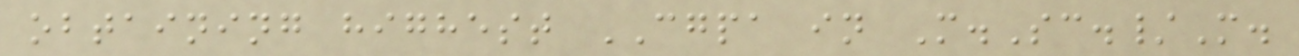obtaining highest CGPA in M.Sc./M.
